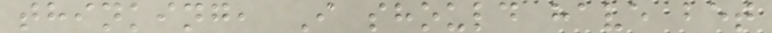thinking, I should have bet
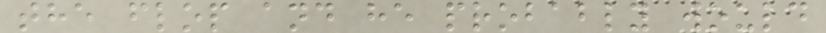the flop and he probably would
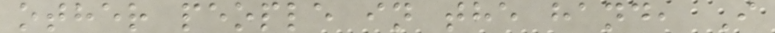other people in the hand, I
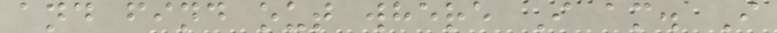and find out where I am. I
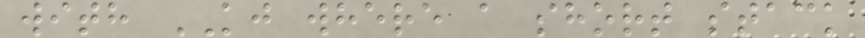with KJ where a short stack
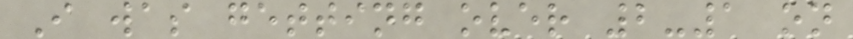I was getting over 2-1 on
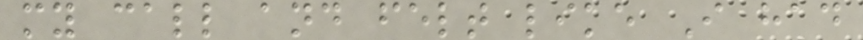my call and felt like I had
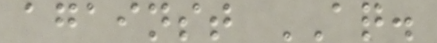against AQ.
